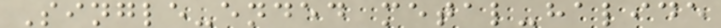Single-ended metal-halide
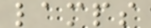lamps
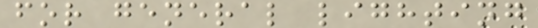for general lighting
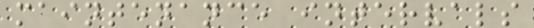maintenance intervals
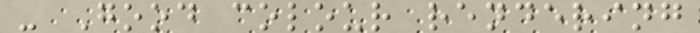- Good colour rendering
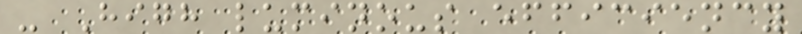- High luminous efficiency
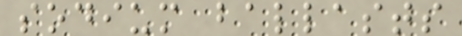sodium ballasts
